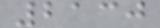2130
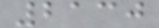2130
